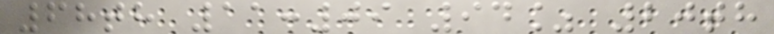68th 11:09 94% 20th
